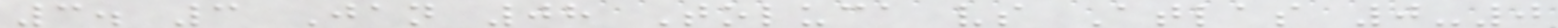3. 3 Jan 08 Toluca vs Atlas 0-0
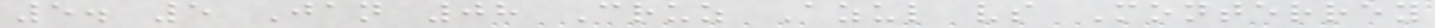5. 5 Jan 08 Cruz Azul vs Monterrey
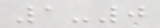1-0
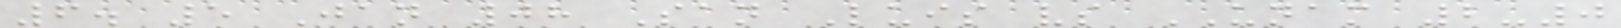6. 5 Jan 08 San Luis vs UNAM 2-0
